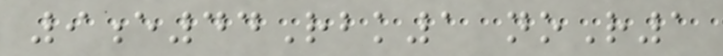9e44Rbk1 noR1
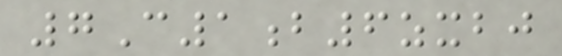7C1b6zxbj
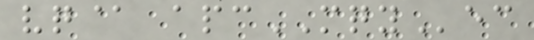vq@ apcMQYec
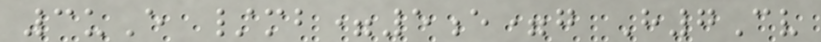3uE /mb=5e=g H7Cv
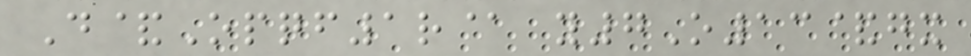D&Opqf1r@ y7O13&gx
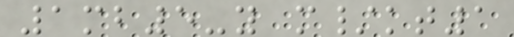1mb5-y m/kt1
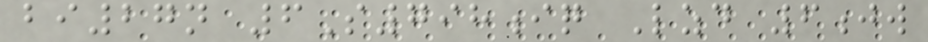bi27n 6S798iq Lzd 6jw
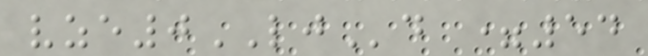vze0LJd =54
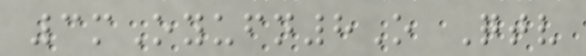3mOyufn8O Qtv
